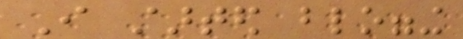I started blogging
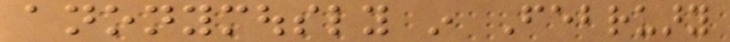anonymously in February
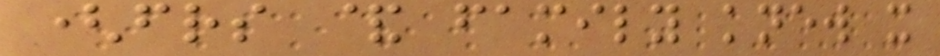(friends & family knew it
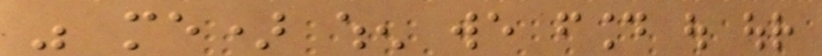was me) when we found out our
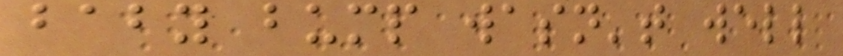baby bump wasn't well
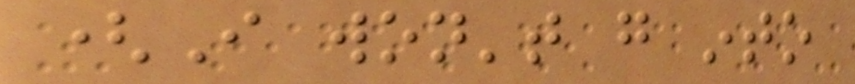(I won't go into
